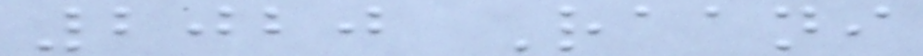2020 Raani
